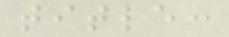title:
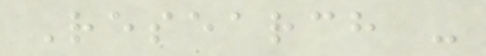Research -
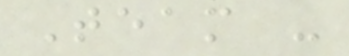Team -
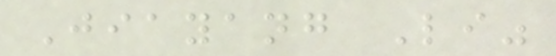Jiayang Li"
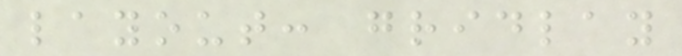layout: gridlay
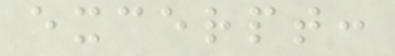excerpt:
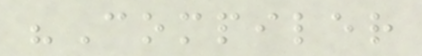"Compiler
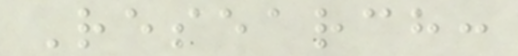Research:
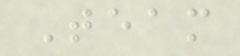Team
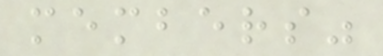members"
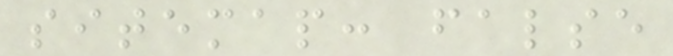sitemap: false
